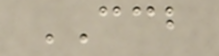CCB
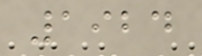1924
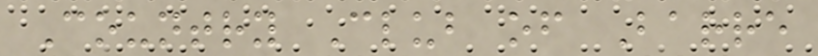Country Club of Barre
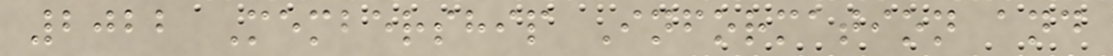2022 Membership Information and
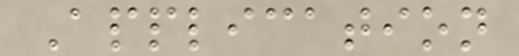Application
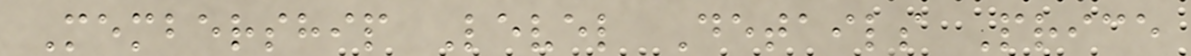Membership Level Details Price
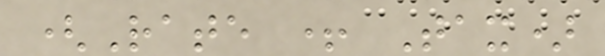(Rate + Tax)
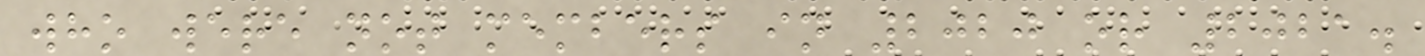who were not members in 2020 or 2021.
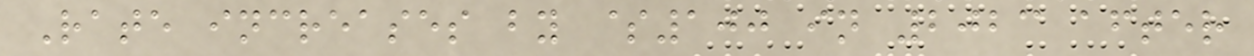Rate increases by $100 in 2023 after
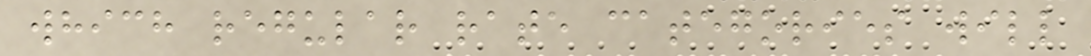which regular rate categories will
